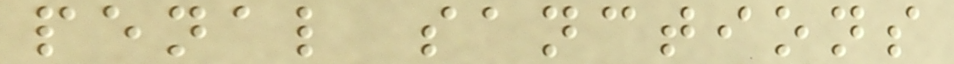penal sanctions
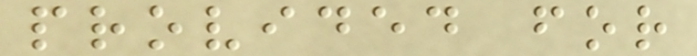provided for
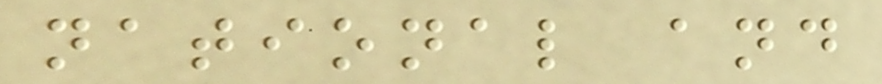national and
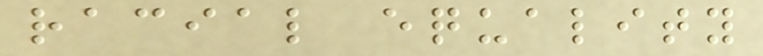racial equality
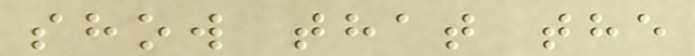show that the
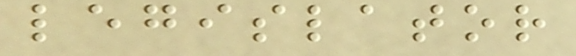legislator
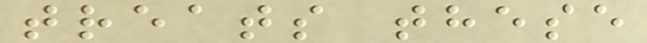treats these
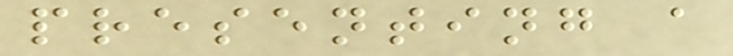presenting a
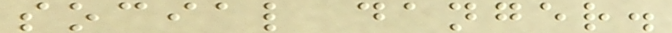social danger.
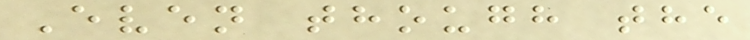Even though the
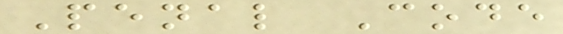Penal Code
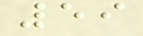59
